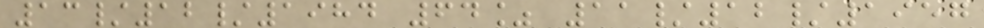13/12/1984 64% 11/12/1957
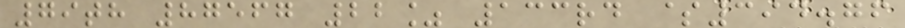79th 87567 22% 133rd $394.76
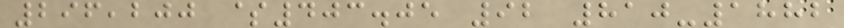296,200 $403.05 92 810-1882
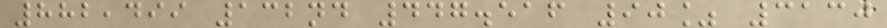882,499 132nd 447.516 90% 3130
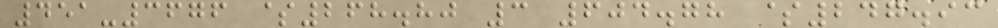451-3676 $268.80 3 604.78 $247.93
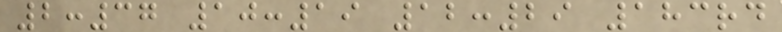2:37 10:19 12:29 183rd
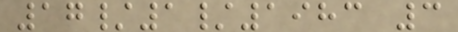17/1/1983 3
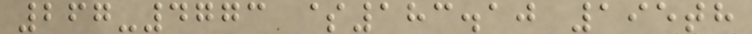267-4773 $183.10 195th
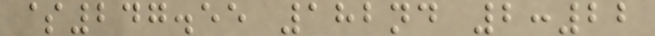$247.55 182nd 2:22
